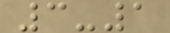3-1
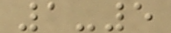1-5
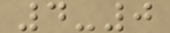4-0
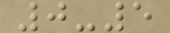0-5
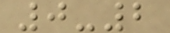0-2
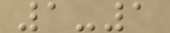1-1
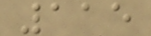115
